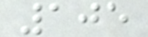105
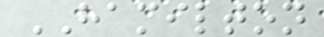HAMILTON
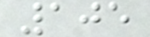105
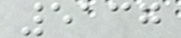5137
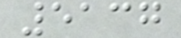5137
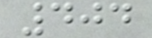404
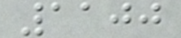1100
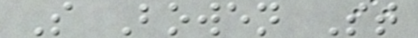S Bowen St
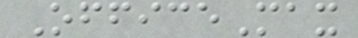OfficeMax
